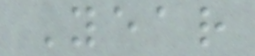Year
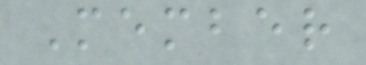Member
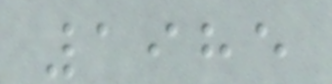1985
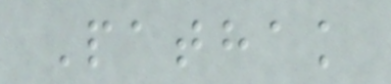Pathak
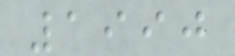1990
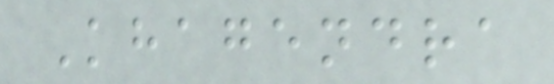Khagendra
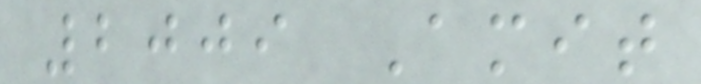2009 Amit
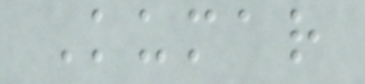Kumar
